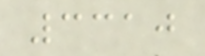3310
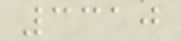3310
